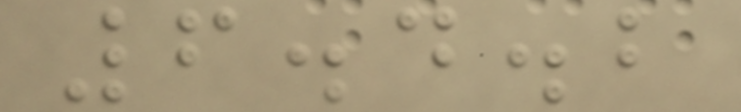6.4.2
